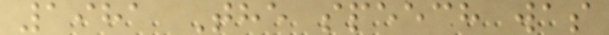1981 The speech was
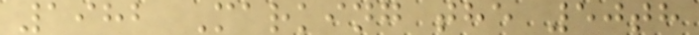1982 Marking the 50th
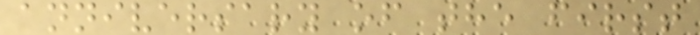anniversary of the first
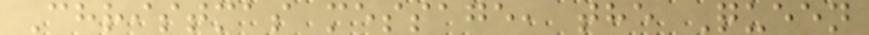Christmas message, the Queen
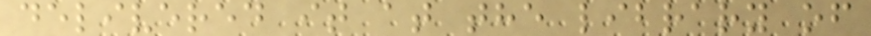delivered it at the library of
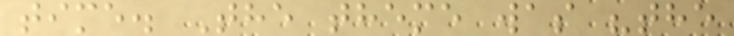time. The theme was "the
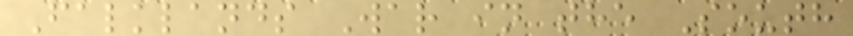Falklands War in the South
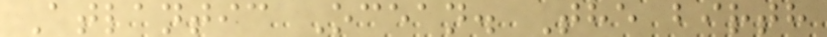Atlantic Ocean. The birth
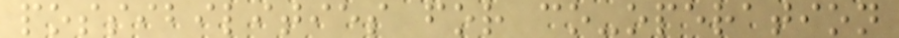possibilities for co-operation
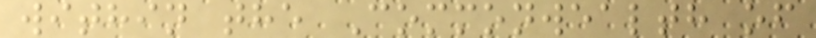within the Commonwealth of
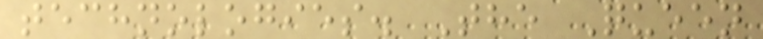technologies. The Queen
